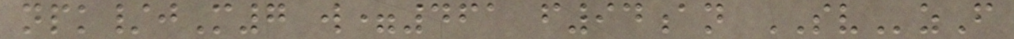npk/jM7 w=461 f94an SVzF
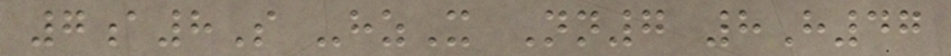7a8S -hzX Nn7 8H47
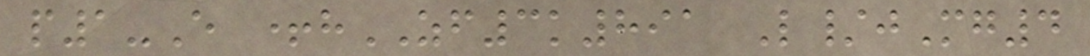p1-E +hZF3k891 L/jMg4
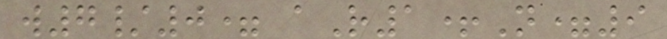w7/0= aR1+N=9
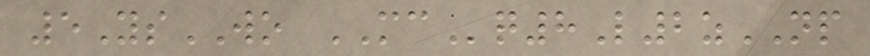5YsWO MCq8L2zNP
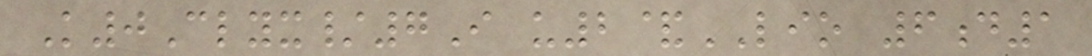K0Clyx/7I u2&LIO 6d1
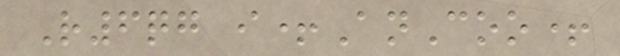R6qg i+AnCoo+
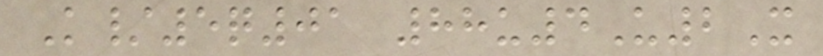K/5q01 88u4U2X
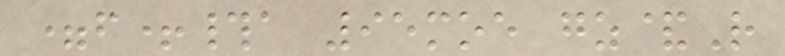=f+#a 95moe gz&R
